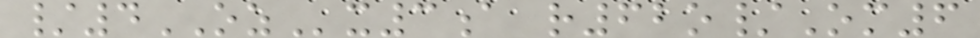/4OZx3a r62o/Om6
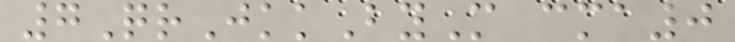7QrJkkByM cma0
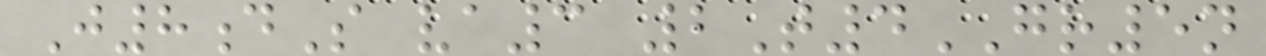J8dS va3 2T4GR5n
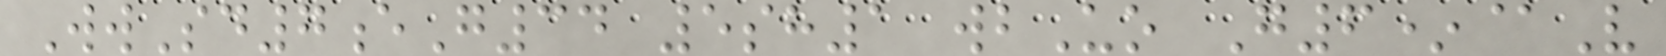WwSd7eG34 5sh1 wbUo G6*@V
